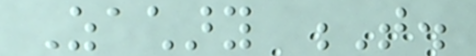Zachary T.
